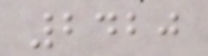2420
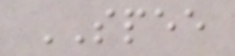SPEE
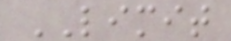LIMIT
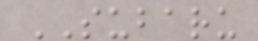SUBARU
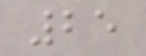25
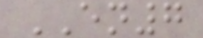EN7
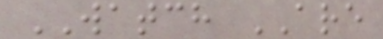WATCH ARE
